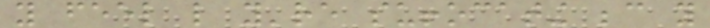you feel like you're suffocating because you
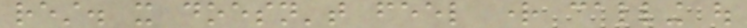rest. it doesn't feel right calling out
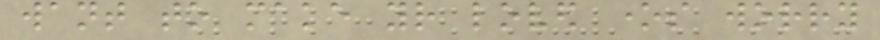want to make your loved ones worry
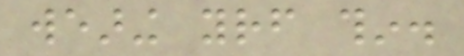wearing yourself thin.
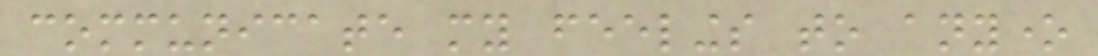communicate my feelings to anyone
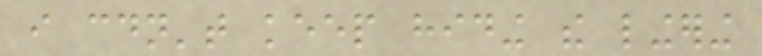i couldn't keep hiding the lingering
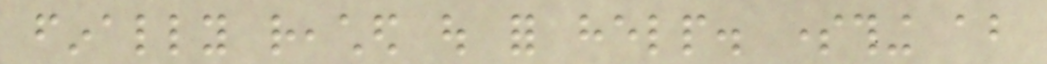finally reached out for help. something about
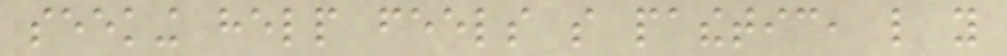seeking help feels so pathetic, like you
